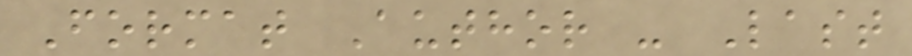Format Author - Last
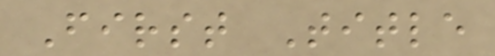First Title
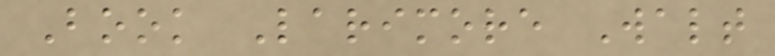Book Larimore Walt
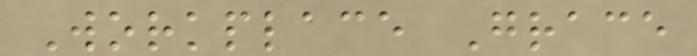Workplace Grace
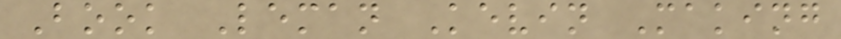Book Leman Kevin Making
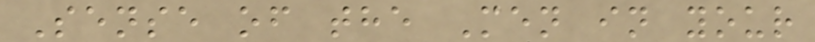Sense of the Men in your
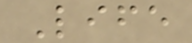Life
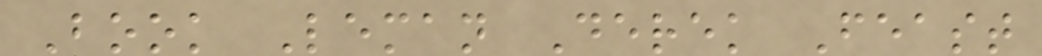Book Leman Derek Feast
